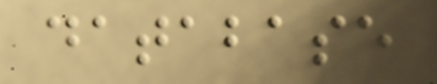database
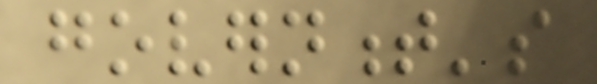government's
